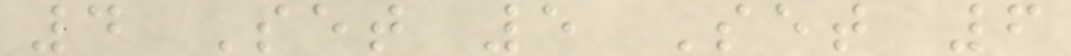4 Set 5 Set 6
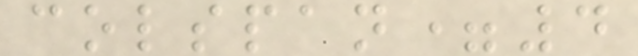colspan=4
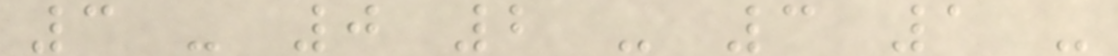3 - 0 2 - 3 1 -
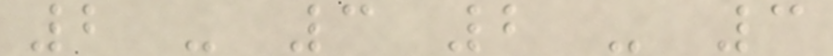2 - 3 2 - 3
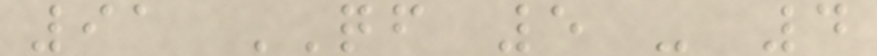91 QF 5 - 4
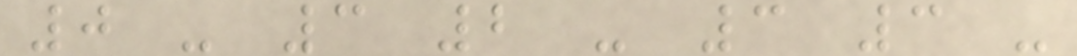0 - 3 2 - 3 3 -
